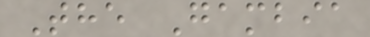The Gambia
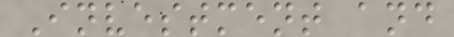Investment and
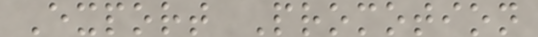Export Promotion
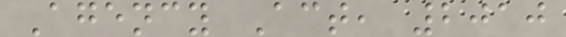Agency Act, 2010
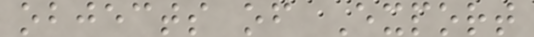objects of Export
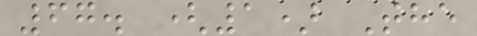67. (1) The
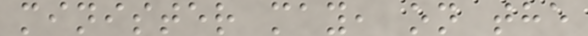minister may, on the
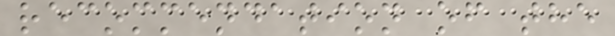recommendation of the
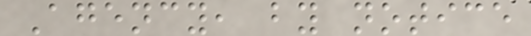Agency, by notice
